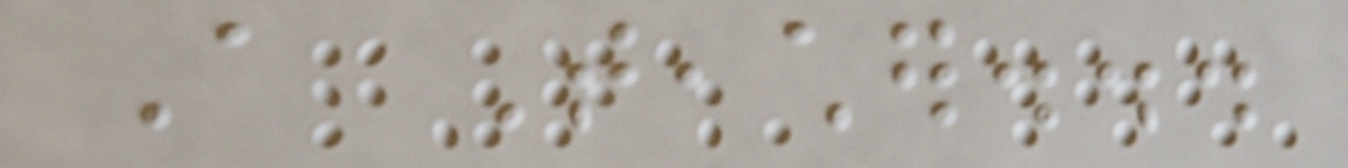A Teacher...
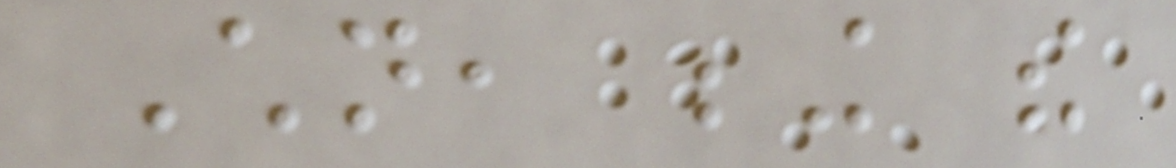Children, being the
